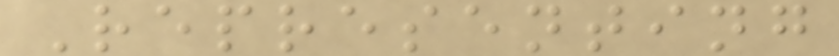Representing
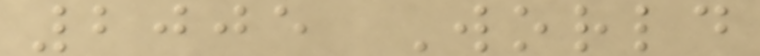2005 World
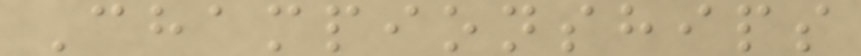Championships
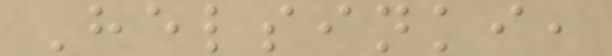Helsinki,
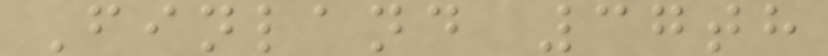Finland 37th
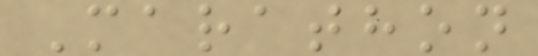Marathon
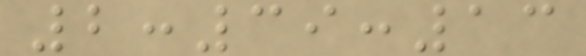2:39:13
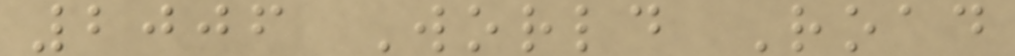2006 World Road
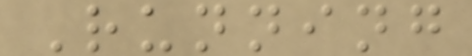Running
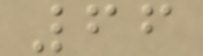66
